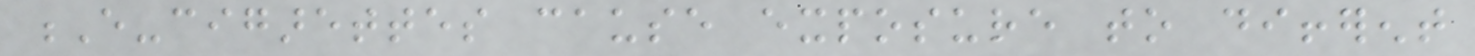E-cigarettes cause exposure to different
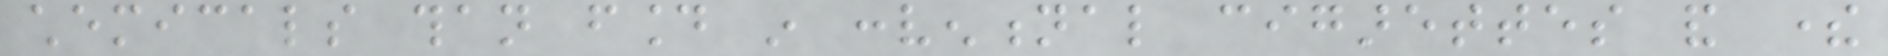chemicals than found in conventional cigarettes and there
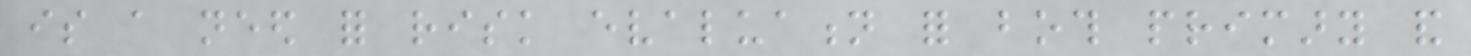is a need for risk evaluation for both primary and
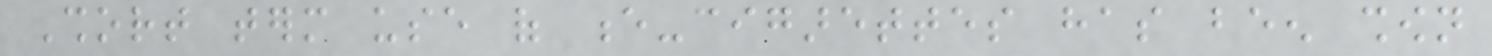Short term use of e-cigarettes has been shown
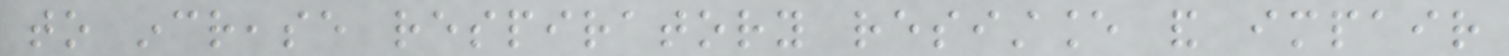to increase respiratory resistance and impair
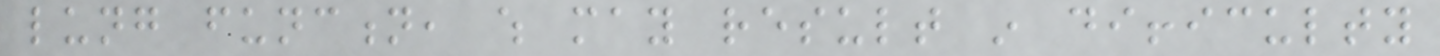lung function, which may result in difficulty
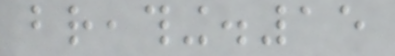breathing.15
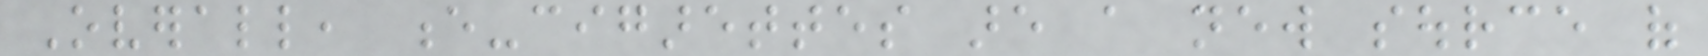Overall, e-cigarettes are a new source of
